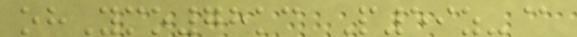ohYmo78kc P59z-@
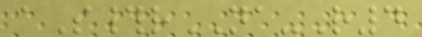aS#rNA-R4
